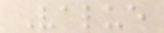Value
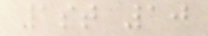1st 10
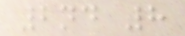2nd 8
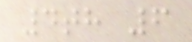4th 6
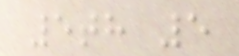5th 5
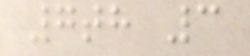7th 3
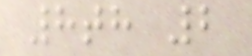8th 2
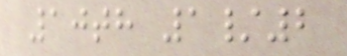10th 1/2
